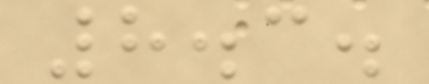8.3.
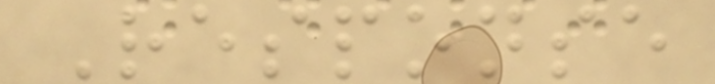Response
